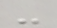-
